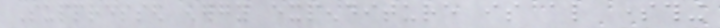Suppressed energy expenditure is also something
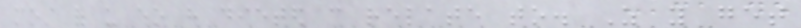most of us who have dieted can relate to. As you get
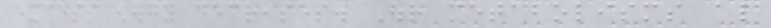excess energy decreases. Our metabolisms also
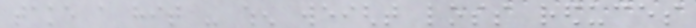take a hit - when weight loss reduces
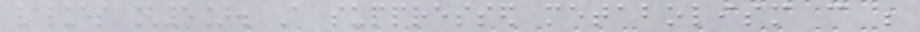values [5]. A suppressed metabolism can be
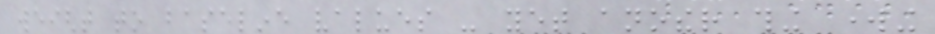weight to baseline values - yet another thing working
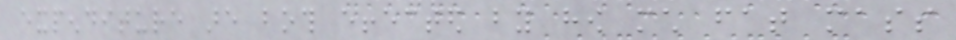expenditure are both effected by how much fat mass
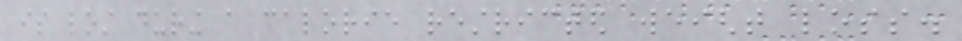is lost during a calorie restricted weight loss.
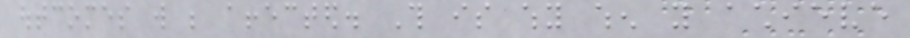outcomes will be affected. This is why when you achieve
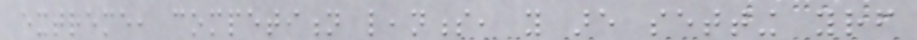extreme, competition leanness, you are setting yourself
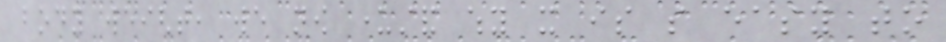body weight, we now understand why it is so easy to
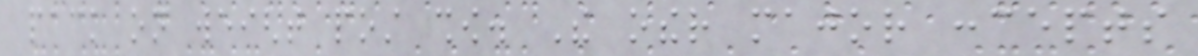pack on weight post show. The other major concepts
